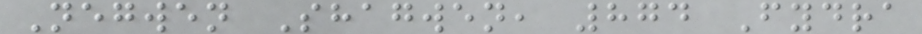Negwen Shagwen, 874 Fydra
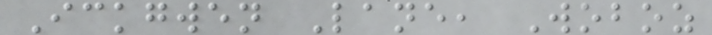Ickgwen Lane, Woboz
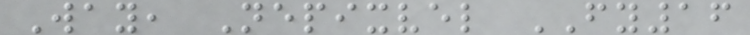Way, Nepixvel FY16
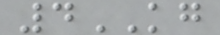4KG
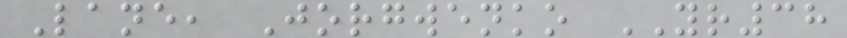Lane, Jorgwenko YR38
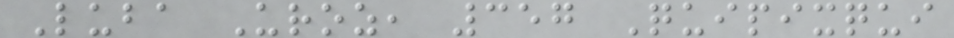Luba Uroz, 357 Quipixqui
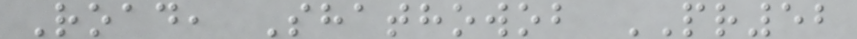Road, Shathowob PR52
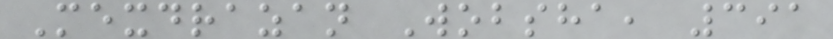Mexdrazan Wobsha, 391
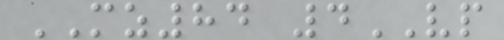MZ84 4VP
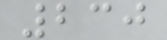230
